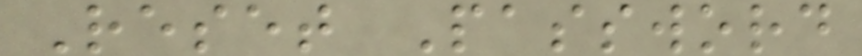Reset Password
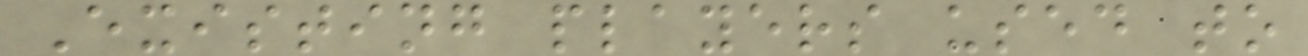Existing players used to
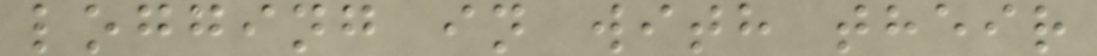logging in with their
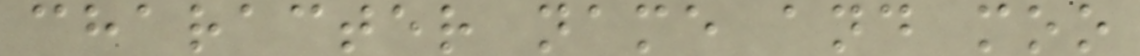character name and moo
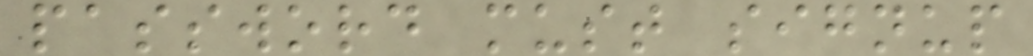password must signup
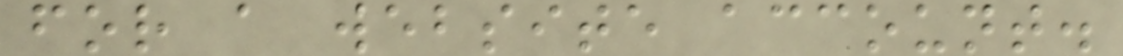for a website account.
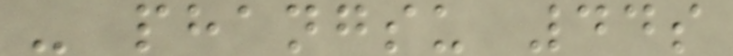- phangsu 44s
